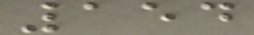154
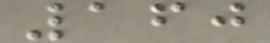160
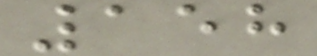158
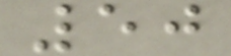50
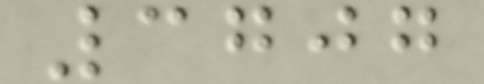3707
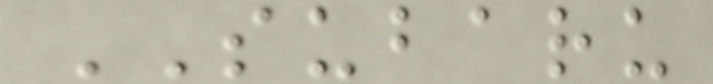SUBARU
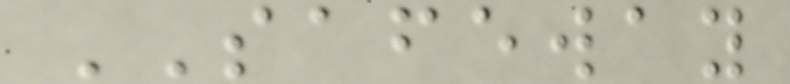SAFEWAY
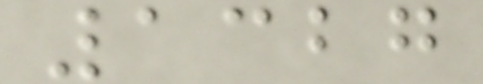1327
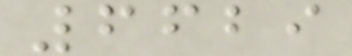6629
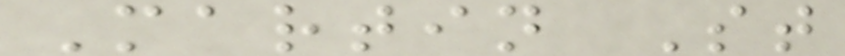Martin St
